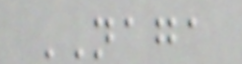NAGA
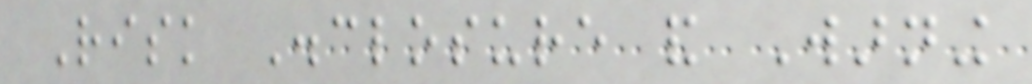Risk Disclosure and Warning
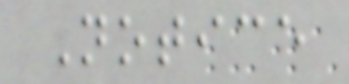Notice
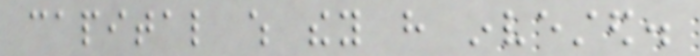capital which they have invested.
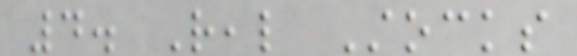4. Real Stocks
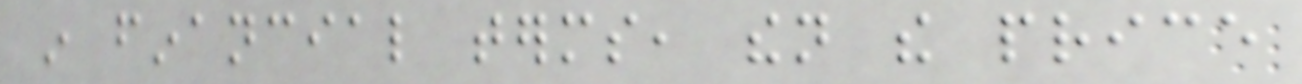in financial terms, then the price
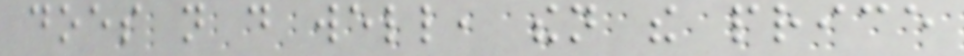does not do well, then the price
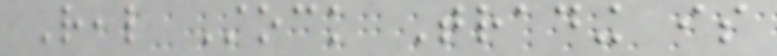Real Stock Trading is
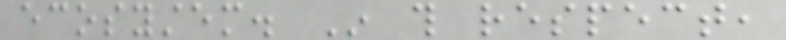ecosystem. In this respect,
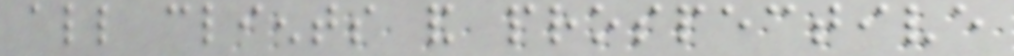all clients and prospective
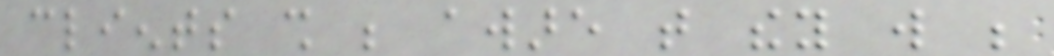clients shall be aware that they will be
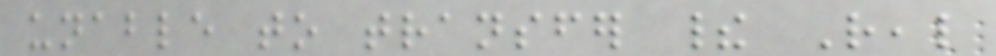unable to transfer their Real
